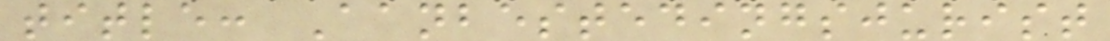title: Aanbestedingsjurist
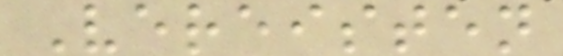Vereisten
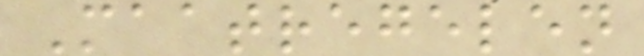Maatregelen
